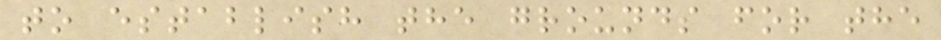to establish the grounds for the
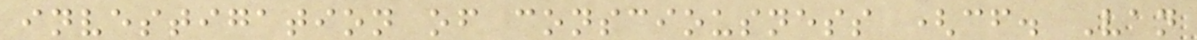investigation of consciousness (cf. Van
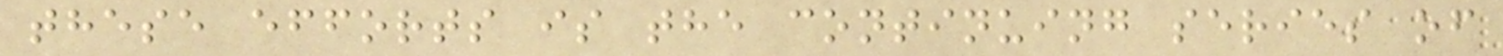these efforts is the continuing series of
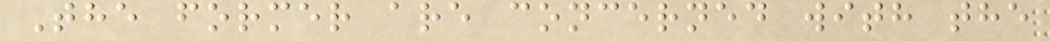The former are concerned with the
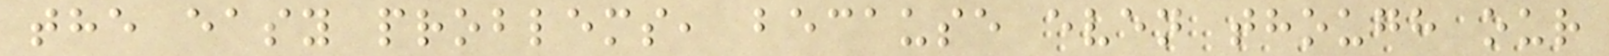the easy problems, because even though our
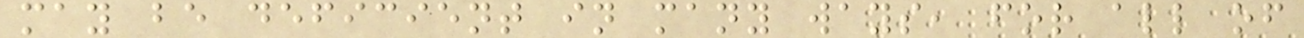may be deficient in many ways, for all of
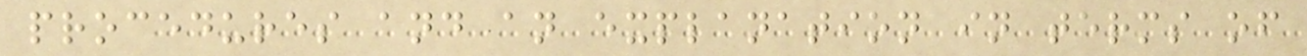procedures and an explanation in terms of
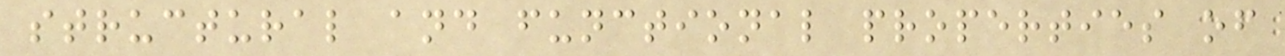structural and functional properties of
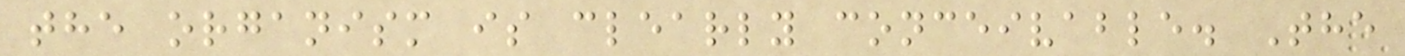the organism is clearly conceivable. The
